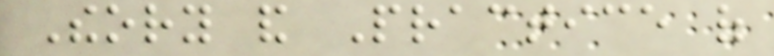Theory and Practice of
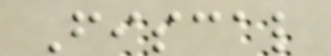Fiscal
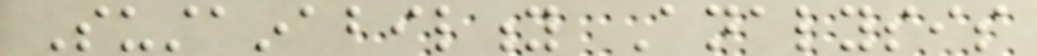Sustainability Analysis
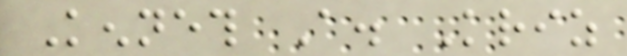Kenneth A. Kriz
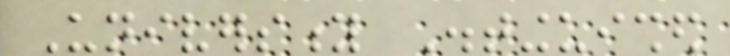University Distinguished
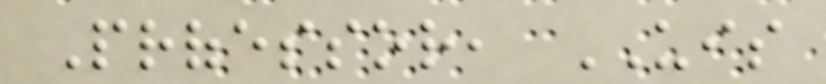Professor, UIS
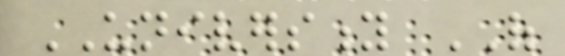UNIVERSITY OF
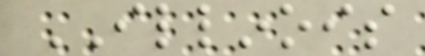ILLINOIS
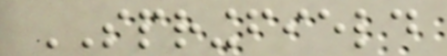SPRINGFIELD
